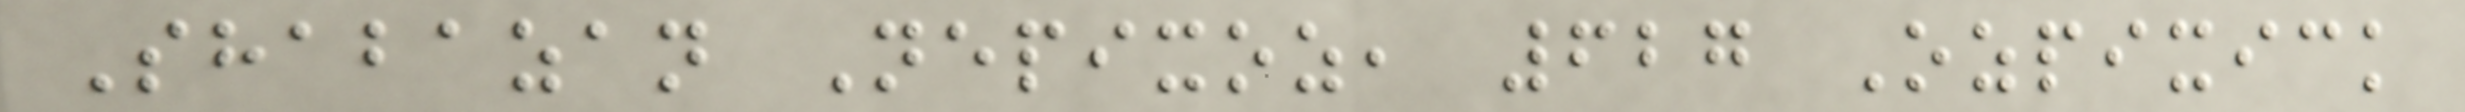Shabazan Nepixoz, 627 Ozpixick
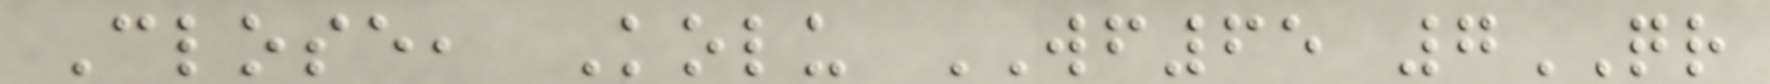Close, Kolu WF65 7QR
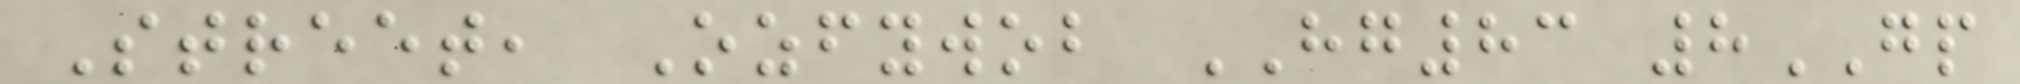Street, Ozfywob HG83 8GP
